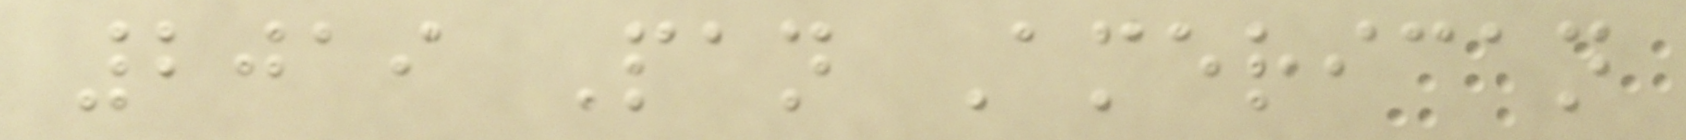2019 Pan American
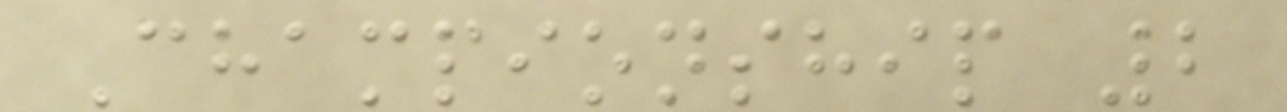Championship 2
